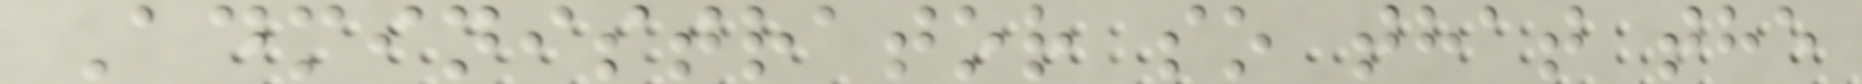Administrator so that the
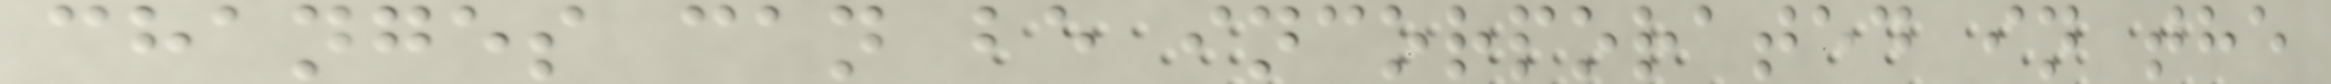changes can be incorporated in the
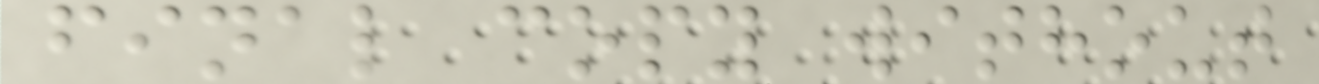final copy without
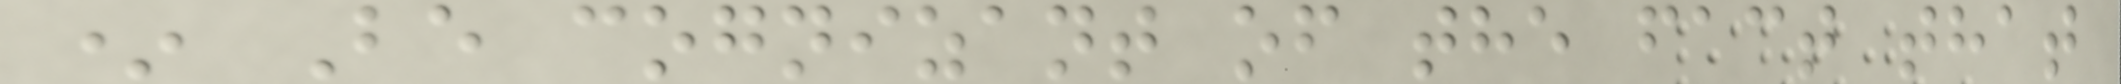* Be cognizant of the fact that
